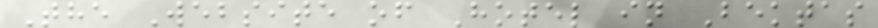The Website of Hotel in Bektas
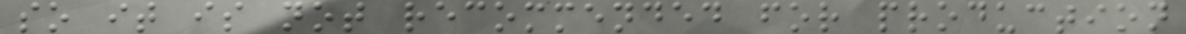so it is not recommended for production
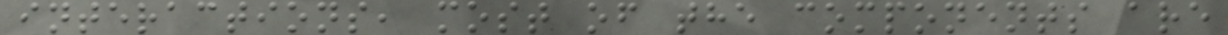interactions, most of the components are
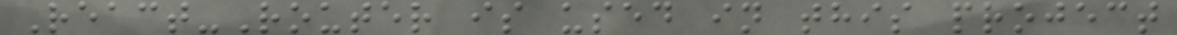React-Router is used in this project
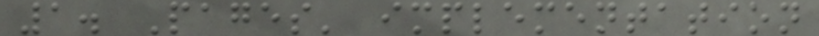1. Pages' implementation
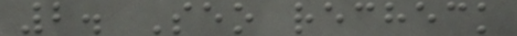2. Seo recheck
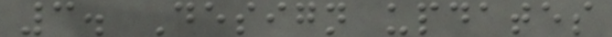3. Design updates
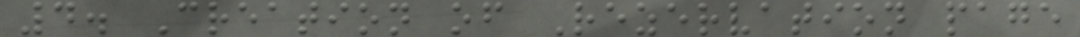4. Creation of Rezervation page
